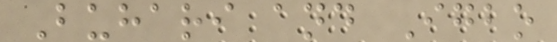Buhari and Igbo
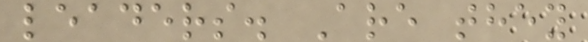leaders. Are they
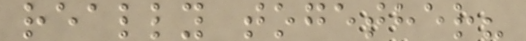really together?
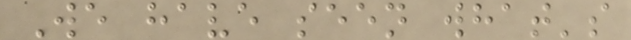We have seen what's
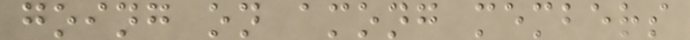going on among members
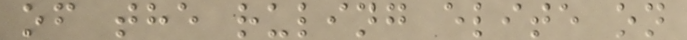of the ruling elite on
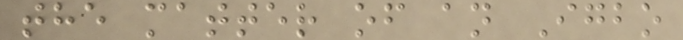the matter of an Igbo
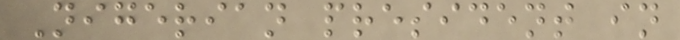Nigerian president in
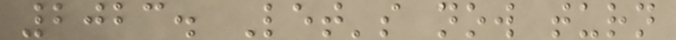2023. Let's now turn
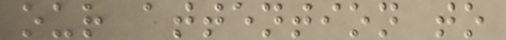our attention to
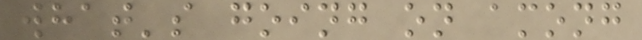what's going on among
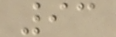93
